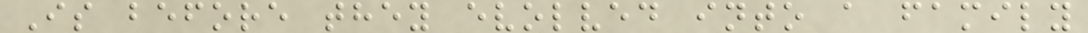Is before they evolved into a family
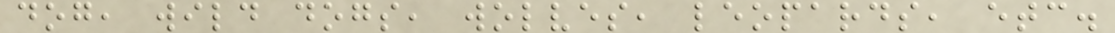dog, wild dogs, wolves, leopards, etc.
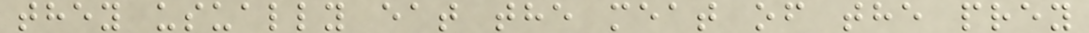they usually eat the meat of the prey
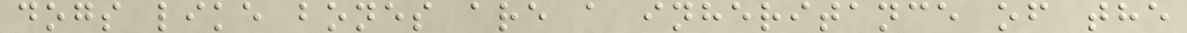dogs like bones are a inheritance of the
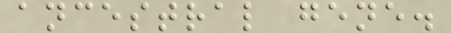ancestral gene.
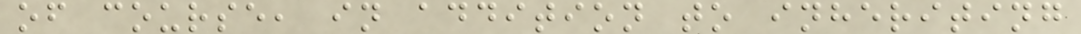of course, in addition to inheriting
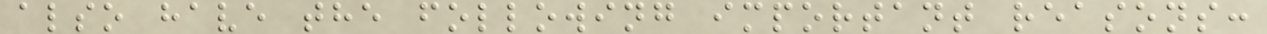also have the following important reasons:
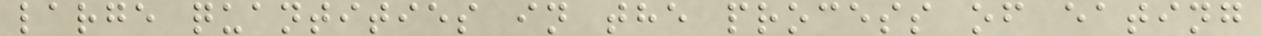large quantities in the process of eating
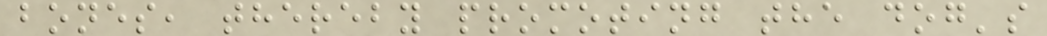bones, thereby promoting the dog's
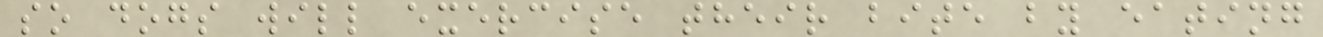so dogs will exercise their bite by eating
